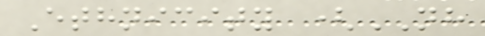Ethnicity (NH
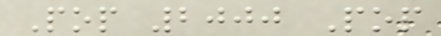Pop 2000 Pop
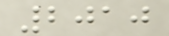2010
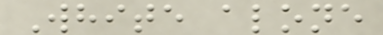White alone
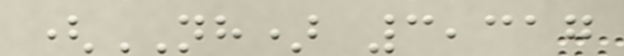(NH) 3,317
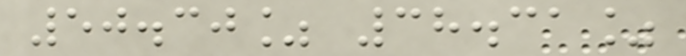50.30% 38.31%
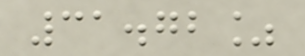31.72%
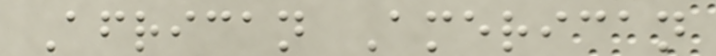African American
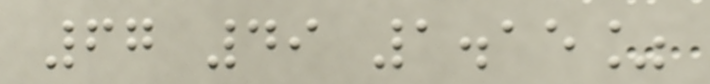67 49 1.15%
